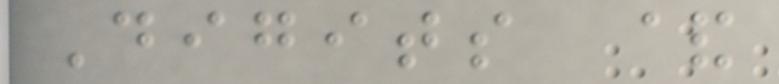Digits &
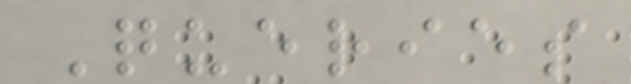Queries
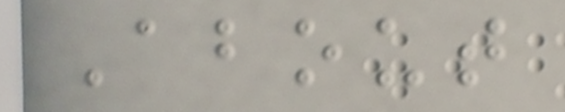About
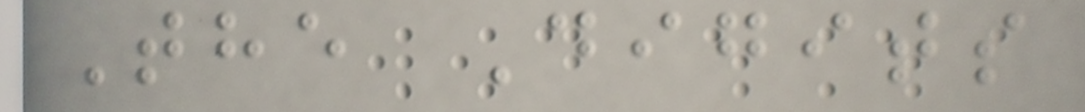The Digits
